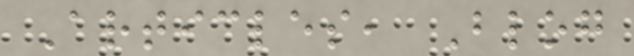Articles, Blog
